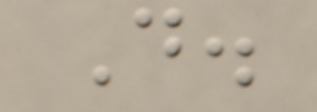D.
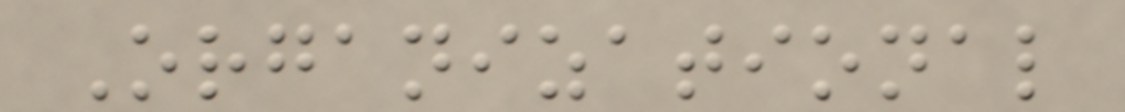Organizational
